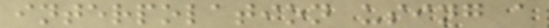interpolation using a
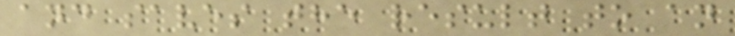and saves the result to an
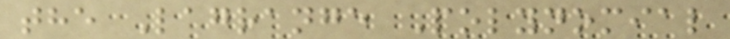the Lagrange Polynomial
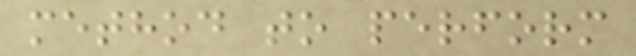method to perform
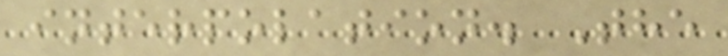interpolation. The
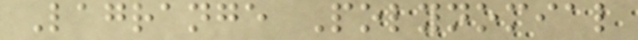Lagrange Polynomial
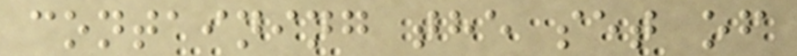containing the set of
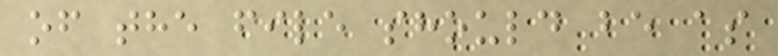of the file should be as
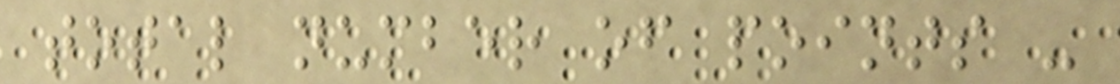total number of points -
